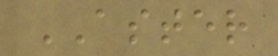ASTER
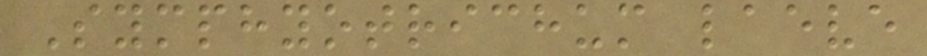Symphyotrichum laeve
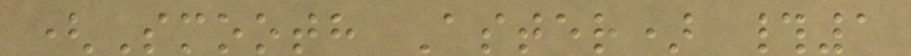(Smooth Aster) #1
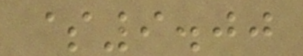$9.00
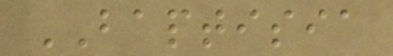BAPTISIA
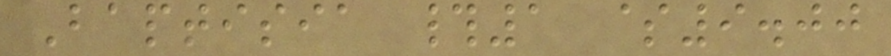Baptisia #1 $9.00
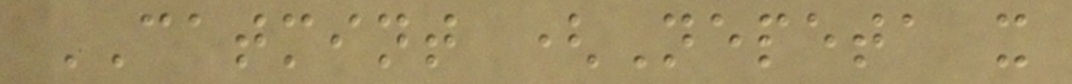CATMINT (Nepeta x
